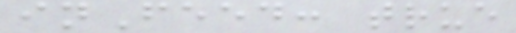inFeed: true
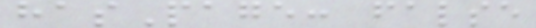hasPage: false
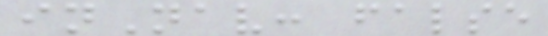inNav: false
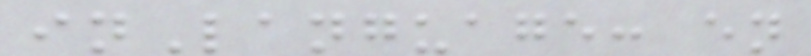inLanguage: en
